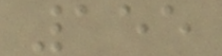155
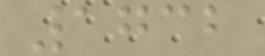1732
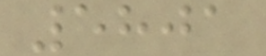5801
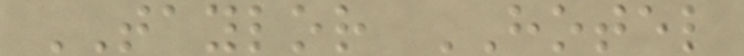TAYLOR HOTEL
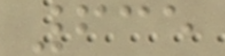635
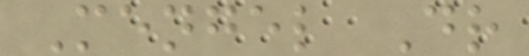Mengel Dr
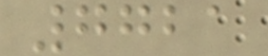7721
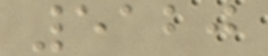5120
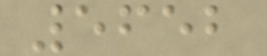5652
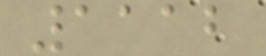1112
